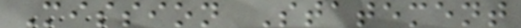Mission Statement
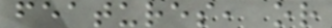features, or
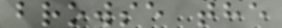browse the
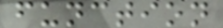function
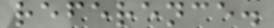reference.
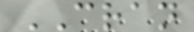CRAN
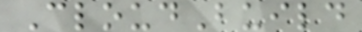CloudBuild
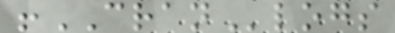!CRANlogs
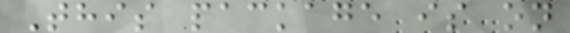This package is on
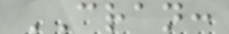CRAN:
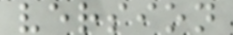version
